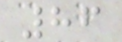86
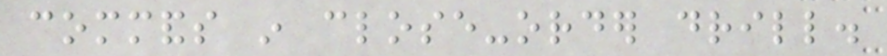commands in close-order drill.
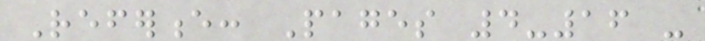Reference: Pages 4-16 -
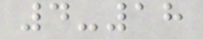4-18
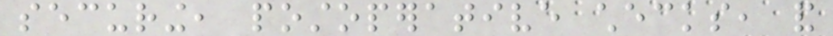securing, postoperative checks, and
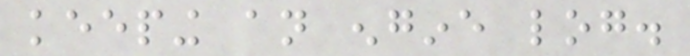keeping an engine log.
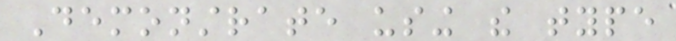Demonstrate using the type
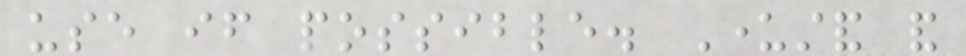use if possible. Understand and
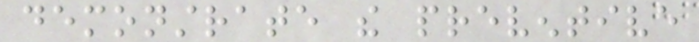demonstrate the preventive
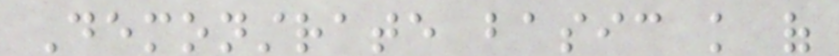Demonstrate basic knowledge of
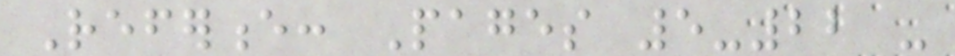Reference: Pages 5-22 -
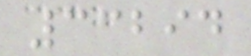33294
